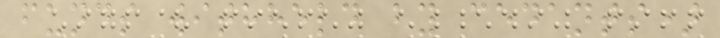funds withheld by cedants)
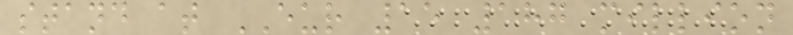stand at EUR 15 187 million
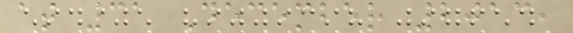at 31 December 2013,
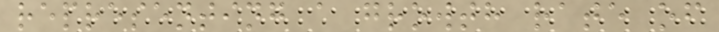representing a growth rate of
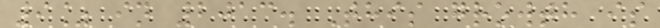9% in 2013. This growth is
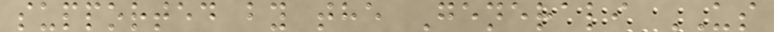supported by the Generali US
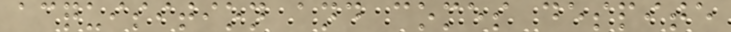acquisition and comes despite
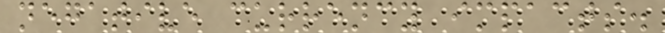negative currency impacts.
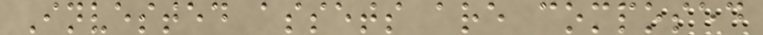Invested assets are composed
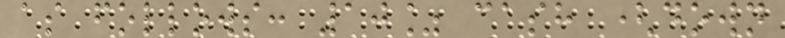as follows: 10% cash (down
